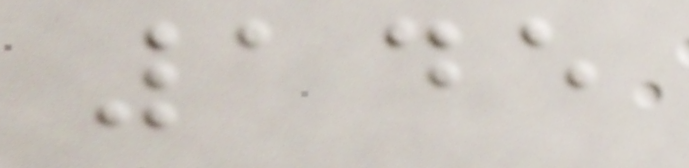145
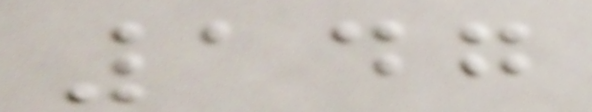147
